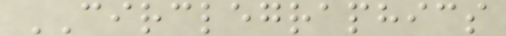CIRCLEGRAPHICS
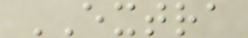EXTRA
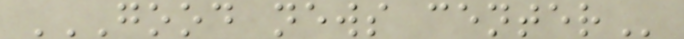GOOD NEWS CENTER
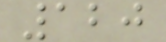120
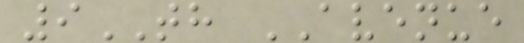9TH AVENUE
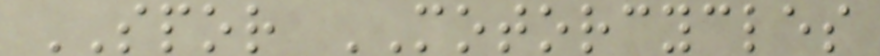SPOR MOTORCYCLES
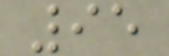95
